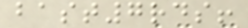bast7rds!
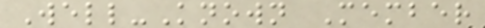Well-Known Member
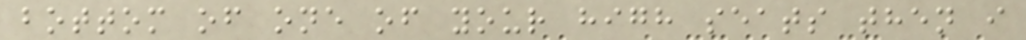bottom of one of your high seats then i
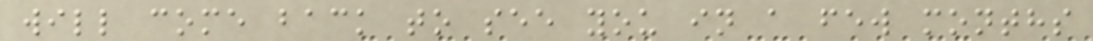will come back to see you in a few months
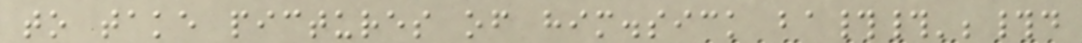to take pictures of him.sick ba##';#d
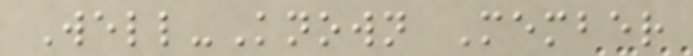Well-Known Member
